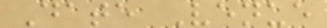Date Venue
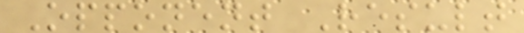Opponent Result
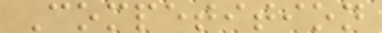Competition
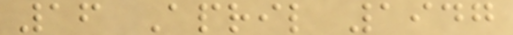16 April 1947
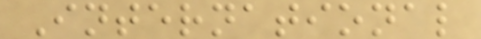International
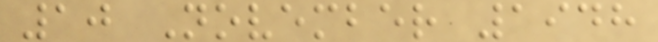10 November 1948
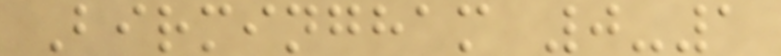Birmingham 0-1
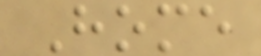Home
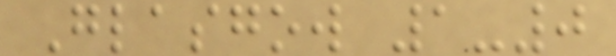Glasgow 1-0
